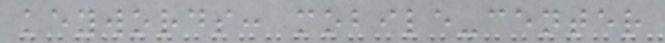keywords: mobile-center
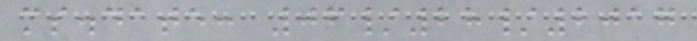ms.date: 06/28/2017
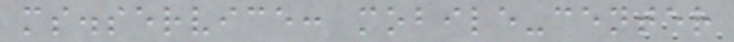ms.service: mobile-center
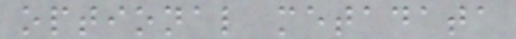optional metadata
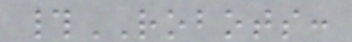#ROBOTS:
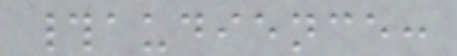#audience:
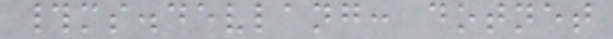#ms.devlang: dotnet
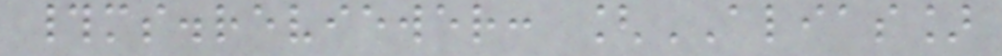#ms.reviewer: [ALIAS]
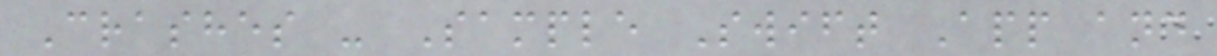Crashes - Sample Swift App and
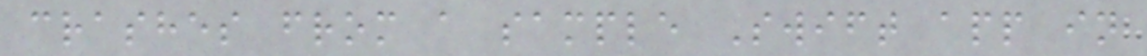crashes from a sample Swift app in
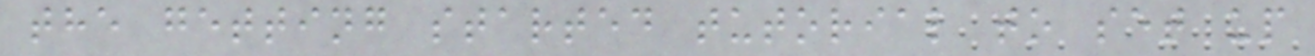the getting started tutorial to set up
